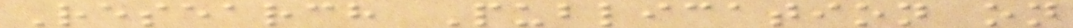Research Publication on
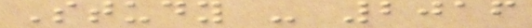Study - 2016
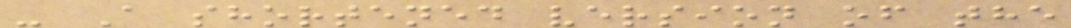- A shortened version of the
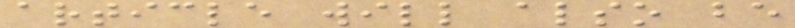article will also be
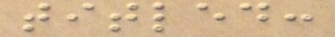titled:
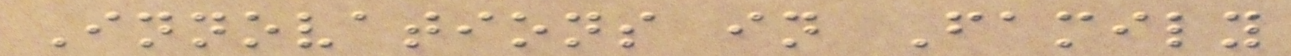Innovations in Family
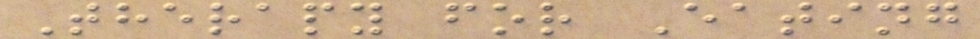Therapy for Eating
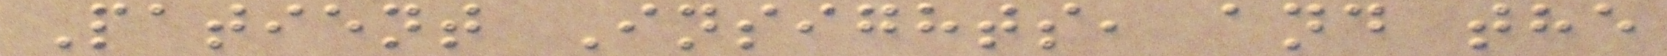Patient Insights, and the
